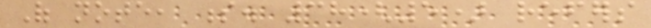Of note, s. 38(5) refers
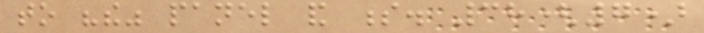to "the" panel and s. 38(7)
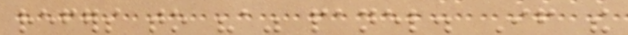refers to "a" panel. If the
